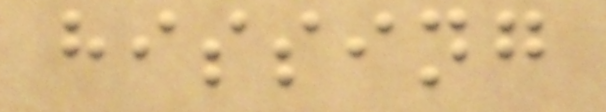hissing
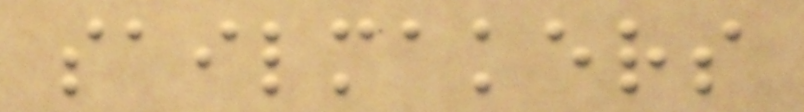sailmakers
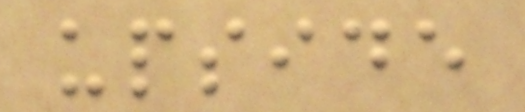upside
